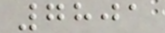7801
